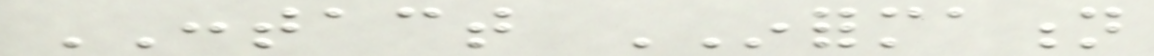CONTACT INFORMATION
